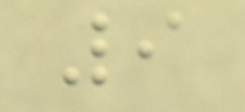9
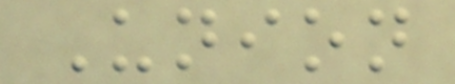Union
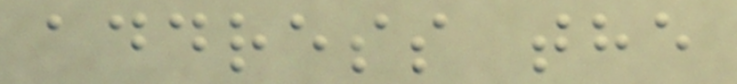address the
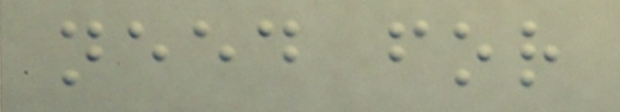need for
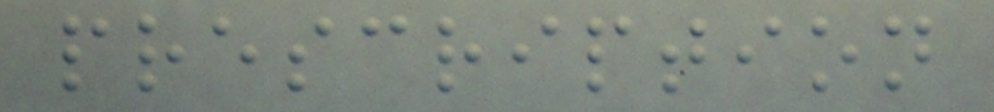prescription
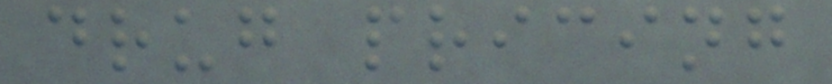drug pricing
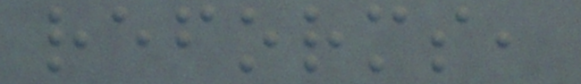reforms,
